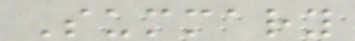Summary
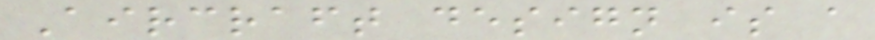Aircraft design is a
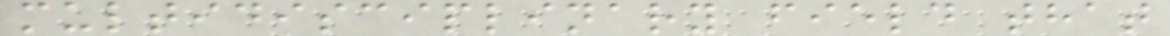multidisciplinary field that
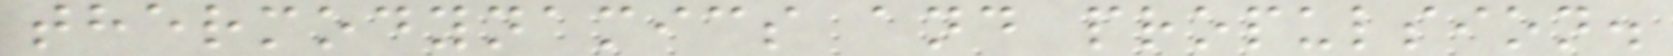thermodynamics and propulsion.
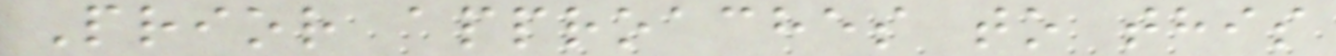Prior approaches to this
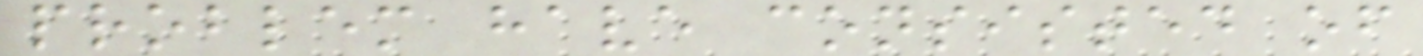problem have consisted of
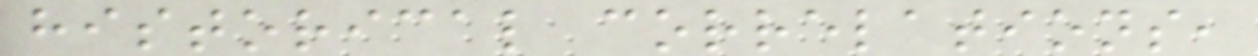historical correlations,
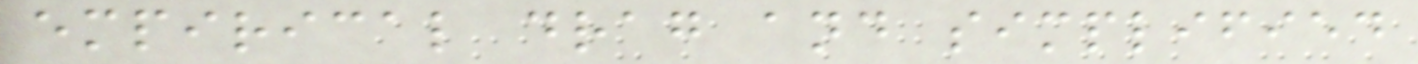empirical drag and simplified
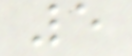5
